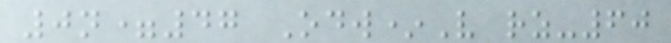0n=47 Odw*V rz-60
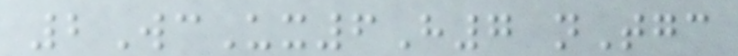2WcUx6H7 nTgc
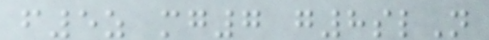f5z mg7 g8slN
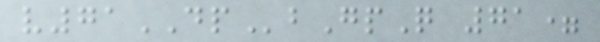v71DPbGpQ 71=
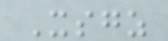Xsgz
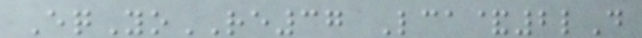EqYoRE37 Lca&2lD
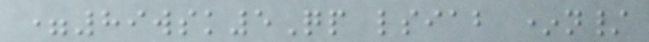=89wsk5Qp lsiab *n/
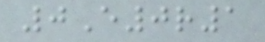0E0r1
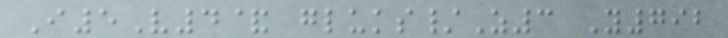I5V4& gluks/Z3 Y792
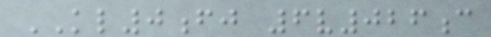KL0fj 6v026c
